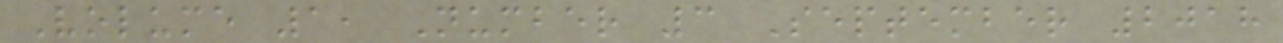Volume 1, Number 3 September 2018
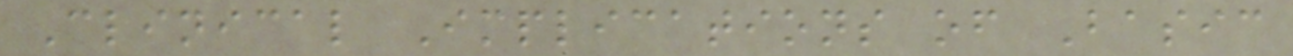Clinical Implications of Basic
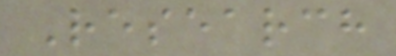Research
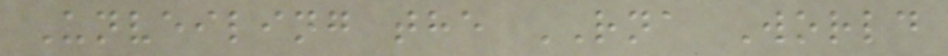Unveiling the RNA World
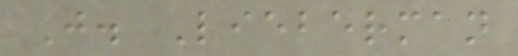J. Lieberman
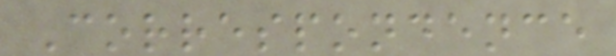Correspondence
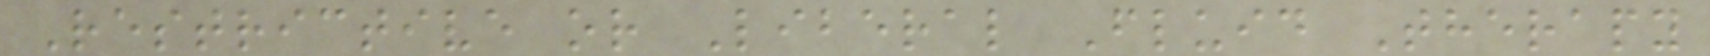Restrictive or Liberal Fluid Therapy
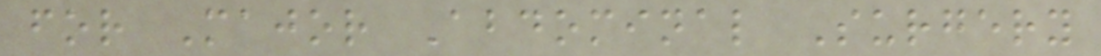for Major Abdominal Surgery
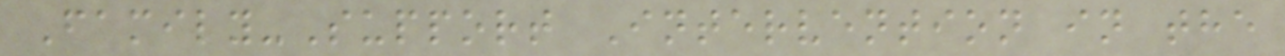Family-Support Intervention in the
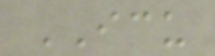ICU
